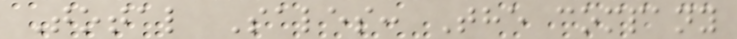Total Sales: The company
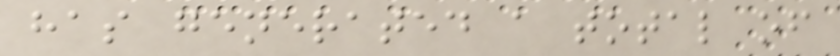has generated a total of
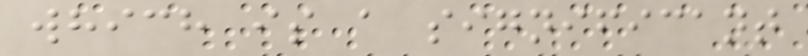which is a significant
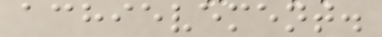achievement.
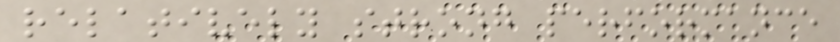relatively strong performance
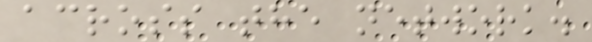across the network.
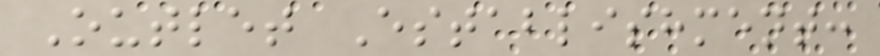Outlet Establishment:
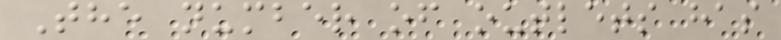The number of outlets has
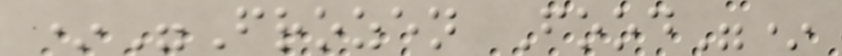*"Frozen Food"*
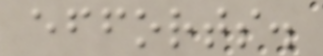efforts.
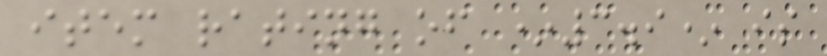item rating of *3.9* is
